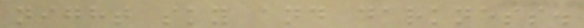night sky and darkness.
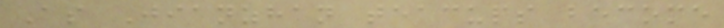As Jianzhan teacups become
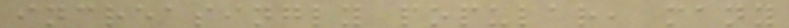increasingly popular, many
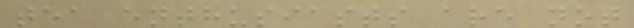tea enthusiasts are not
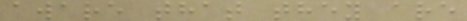aware that they are
